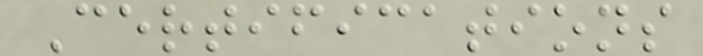Certifications
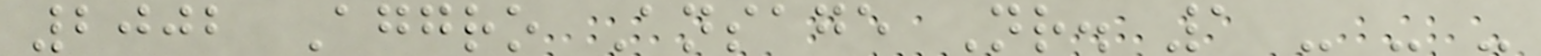2002 Aggro Ansage Nr. 1 - - -
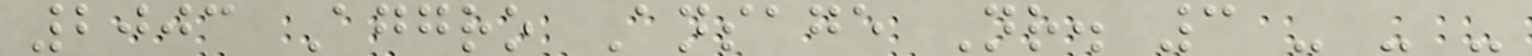2003 Aggro Ansage Nr. 3 - - -
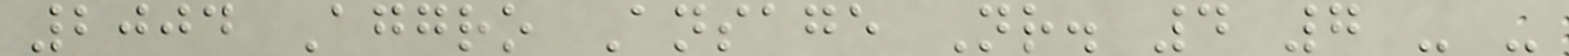2004 Aggro Ansage Nr. 4 7 - -
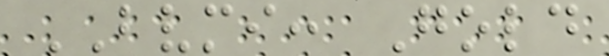BVMI: Gold
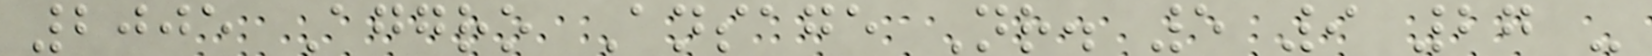2005 Aggro Ansage Nr. 5 9 27 -
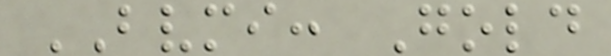BVMI: Gold
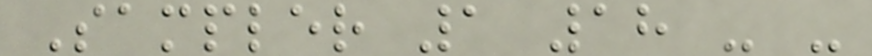Sampler 1 18 - -
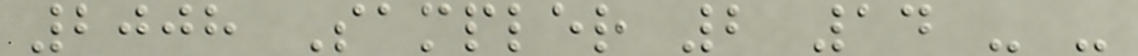2008 Sampler 2 14 - -
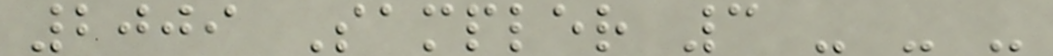2009 Sampler 3 - - -
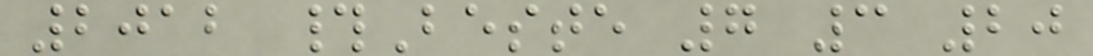2012 #Beste 7 3 20
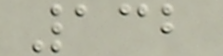132
